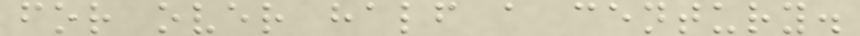for over half a century.
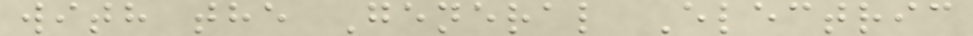with the General Electric
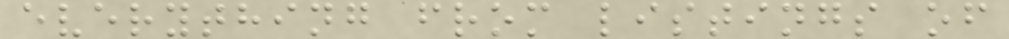everything from listings of
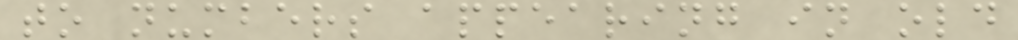to numbers appearing in old
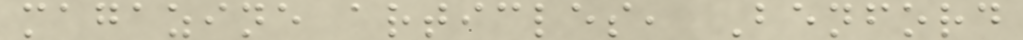magazine articles, Benford
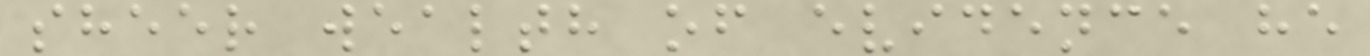sheer wealth of evidence he
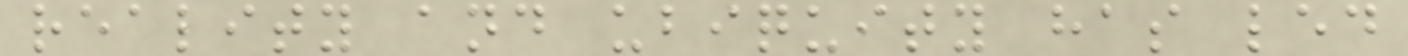reality and ubiquity has led
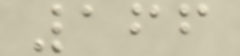166
